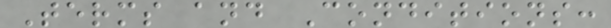Terms and Conditions:
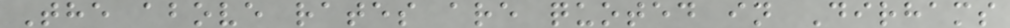The above rates are quoted in Dirhams
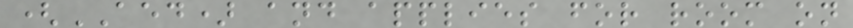(AED) and applies for room on
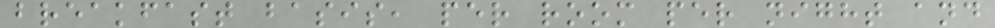breakfast basis, per room per night and
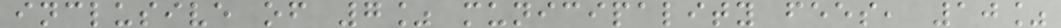inclusive of 7% municipality fees, 10%
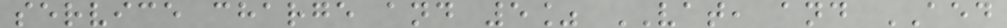service charge and 5% VAT, and AED
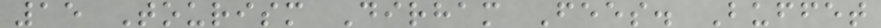15 Tourism Dirham Fees. Buffet
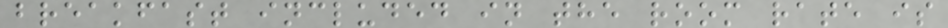breakfast included in the room rate is
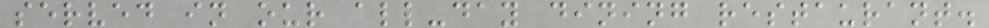served in our all-day dining restaurant.
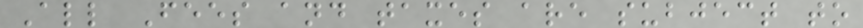All Fees and taxes are subject to
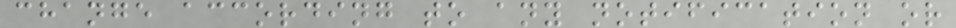change according to any notification or
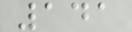141
